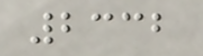2332
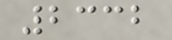2332
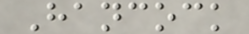Hancock
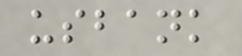usbank
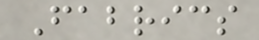Fabrics
